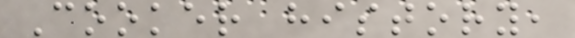Cooker history,
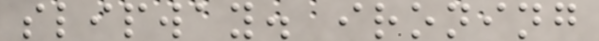slipway. ironing
